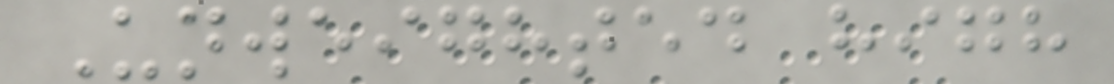Unweighted high
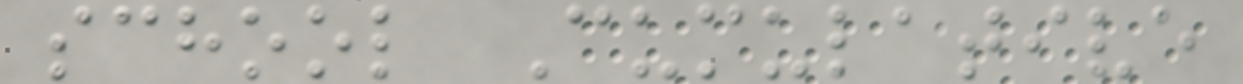school Cumulative
